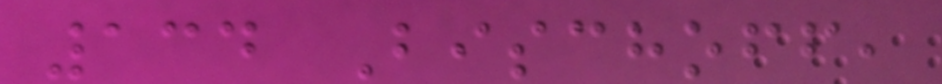134 Bischoff,
